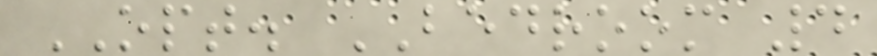OPT. BEDROOM 4
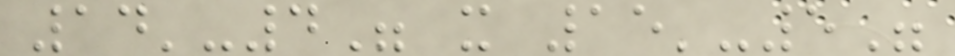14'-4" x 15'-5"
